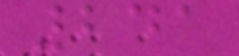241
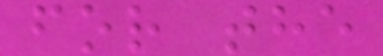for the
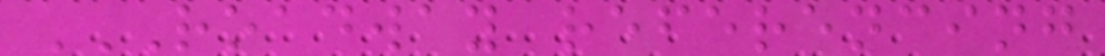ROADWAY REFERENCING
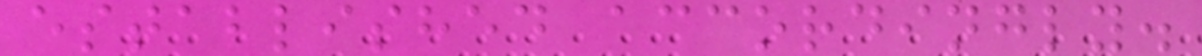established accordingly.
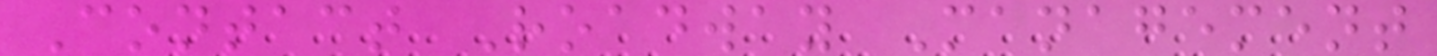Contact Roadway Management
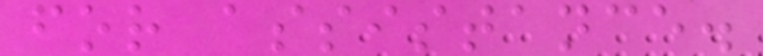for assistance.
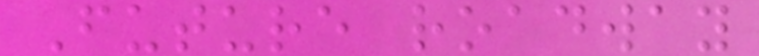Future roadway
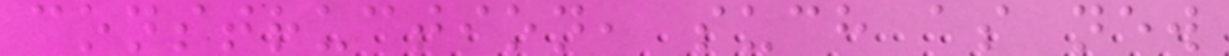construction, such as new
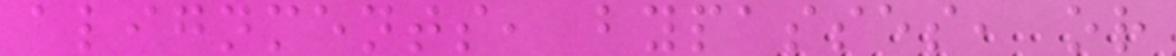alignments, bypasses, or
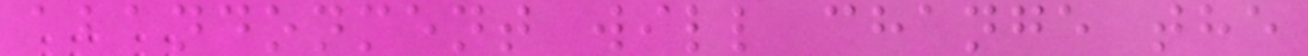abandonment will change the
